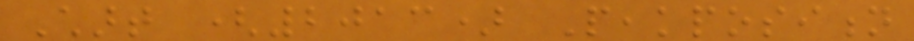Chart (2013) Peakposition
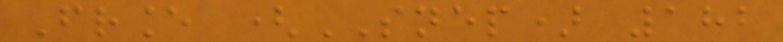France (SNEP) 182
